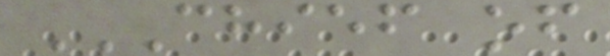CHIEF OF
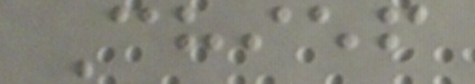Chief
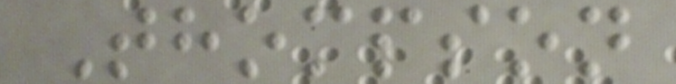Thompson
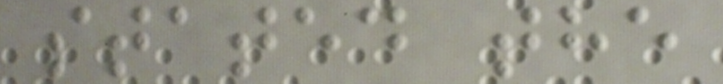stated the
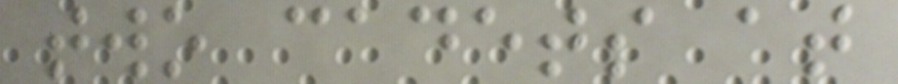two cadets at
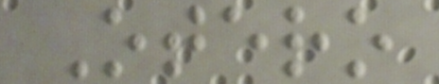Otero
